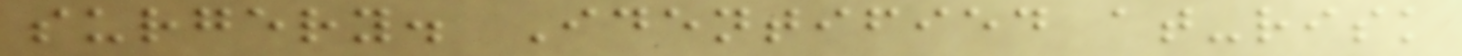surgery. Identified at-risk
